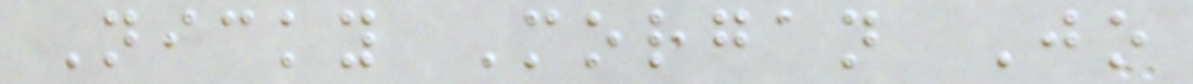Nicky Morgan Jo
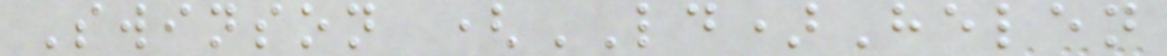Swinson (LD)Helen
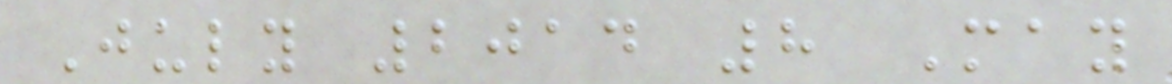July 2014 8 May
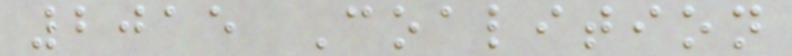2015 Coalition
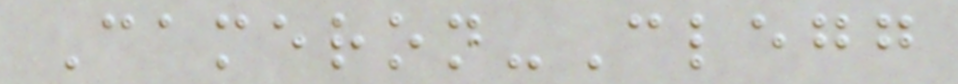Cameron-Clegg
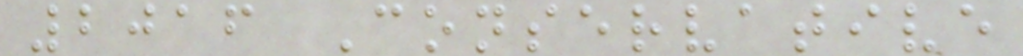2016 Conservative
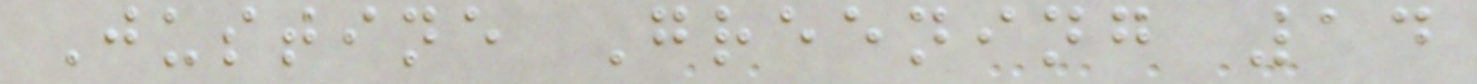Justine Greening 14
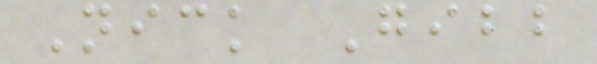Nick Gibb
